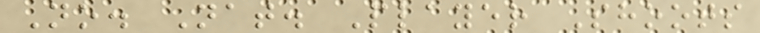No. Nat. Player Shoots
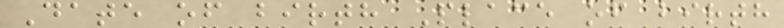Date of birth Place of birth
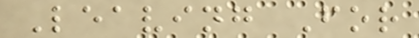Leaving For
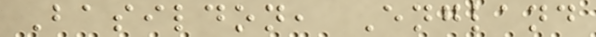Basildon, England
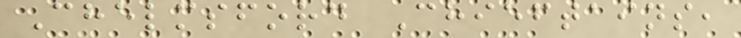Chelmsford Chieftains,
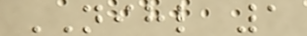NIHL 1
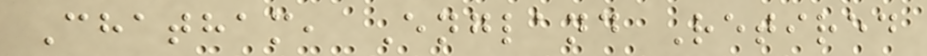Chatham, England Retired
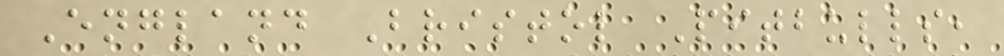England Bristol Pitbulls,
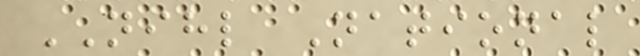NIHL National
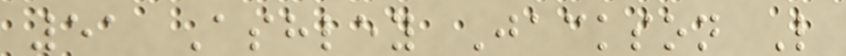51 Ashley Jackson L
